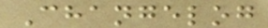Changelog
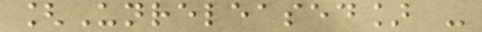[Unreleased] -
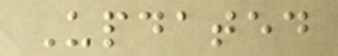Updated
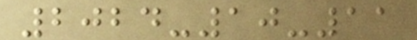2024-10-11
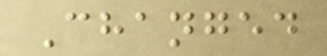Changed
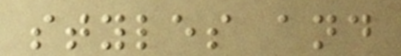styles and
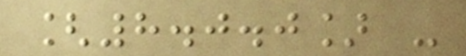[8.0.0] -
